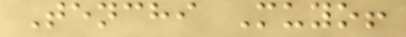Tenchi Muyo!
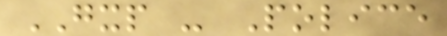GXP - Police
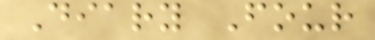Diary Four
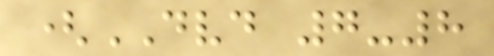(DVD 7-8
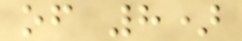of 8)
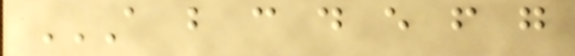A B C D E F G
